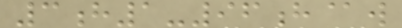3h1-96h@w
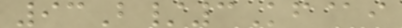93B/3Kf@i
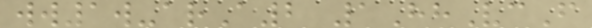ww1w-arA2 1HhVcF
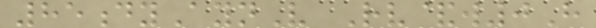85dyAynV Rv&w0H
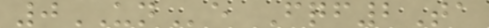0UNe Fqf2Ta
